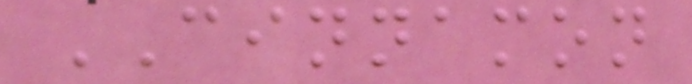CINNAMON
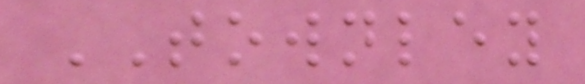TOWNLEY
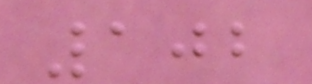102
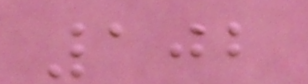102
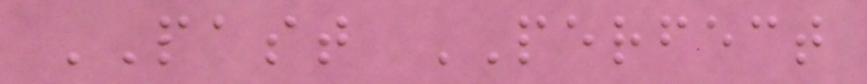PAST PERFECT
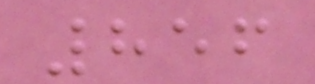856
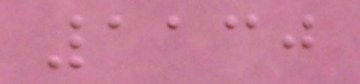1130
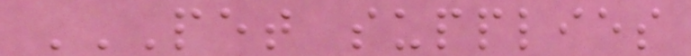PET SUPPLIES
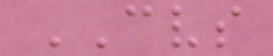CVS
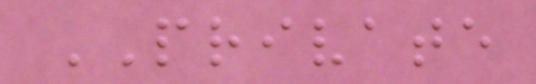PRIVATE
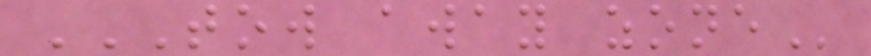TOW AWAY ZONE
